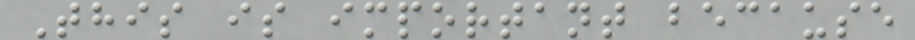This is important because
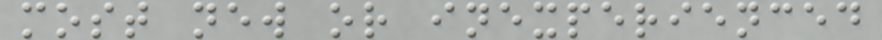most new or inexperienced
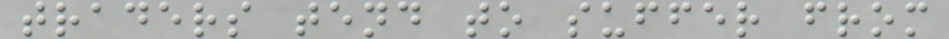traders tend to suffer from
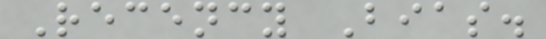Recency Bias.
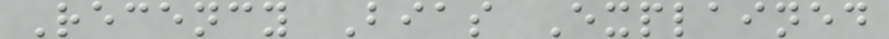Recency Bias Explained
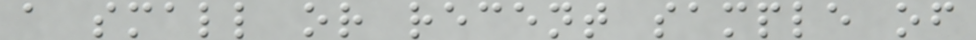a small or recent sample of
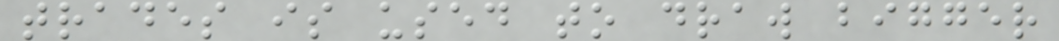trades is used to draw bigger
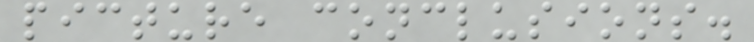picture conclusions.
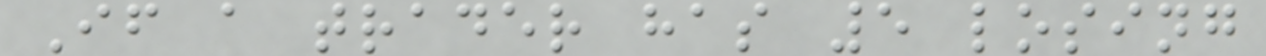If a trader has 5 losing
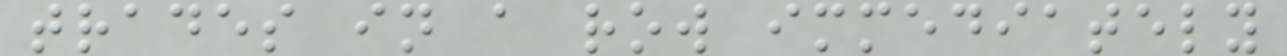trades in a row immediately
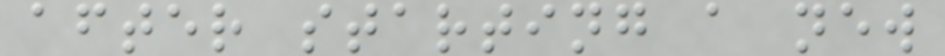after starting a new
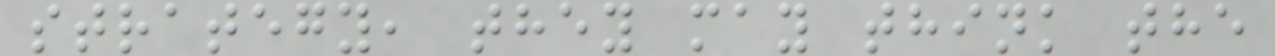strategy, they may think the
